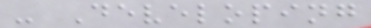- Developing
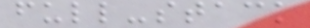full-stack
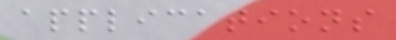applications
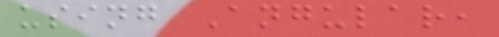using Angular,
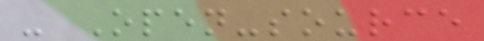- Open-source
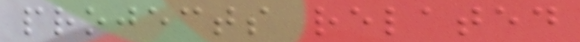projects related
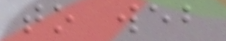to web
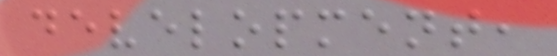development,
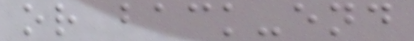or back-end
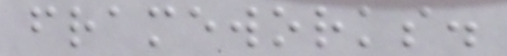frameworks.
